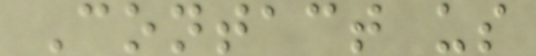Contact us
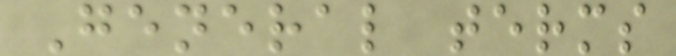General terms
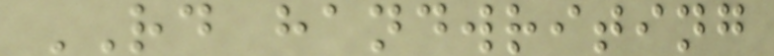RD handwriting
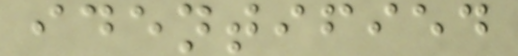identified
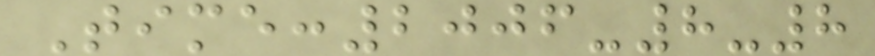Time:2006-8-8
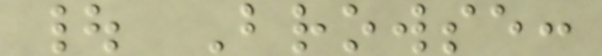| Browse:
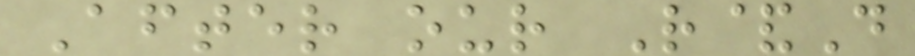After our R&D
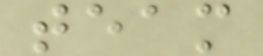team
